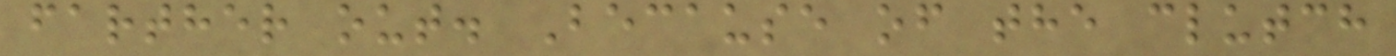farther out. Because of the clutch
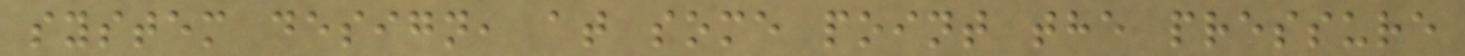system design, at some point the pressure
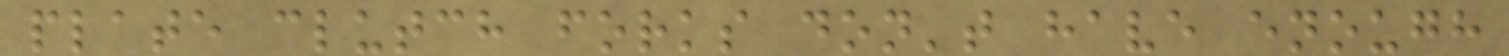plate clutch forks don't have enough
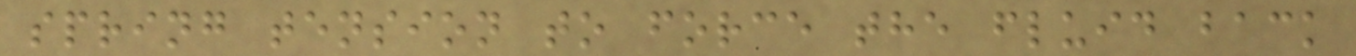spring tension to force the fluid back
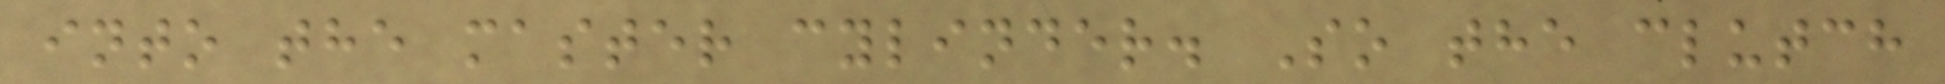into the master cylinder. So the clutch
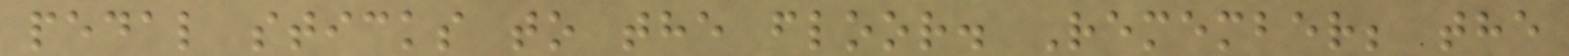pedal sticks to the floor. Remember; the
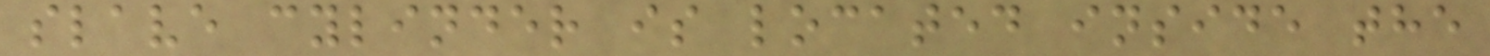slave cylinder is located inside the
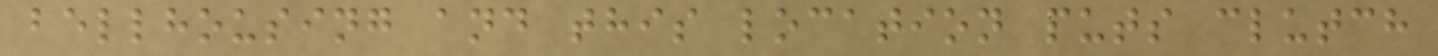bellhousing and this location puts clutch
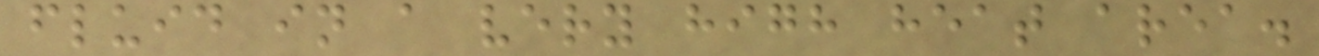fluid in a very high heat area.
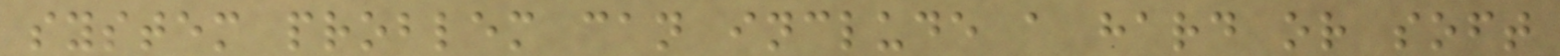system problem can include a hard or soft
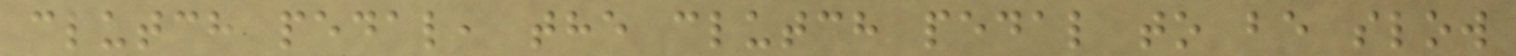clutch pedal, the clutch pedal to be slow
